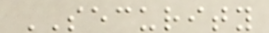SECURITY
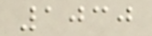1030
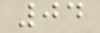04
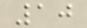10
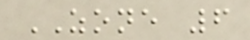ZONE 6
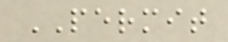PERMIT
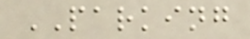PARKING
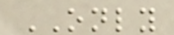ONLY
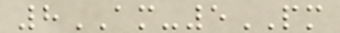8AM-5PM
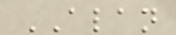ALAN
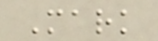Mark
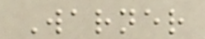Warner
